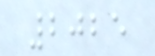2025
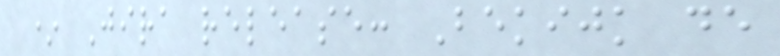* Jira release: Bekijk de
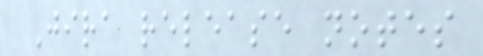Jira release notes
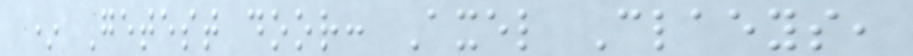* Getest door: Axel Claeys,
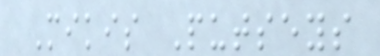Mikis Putseys
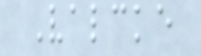Valcke
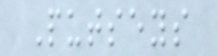Putseys
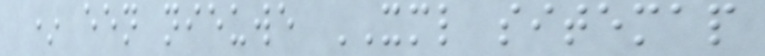* een nieuwe XML sitemap
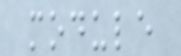module
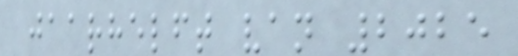jaarhelft van 2025
